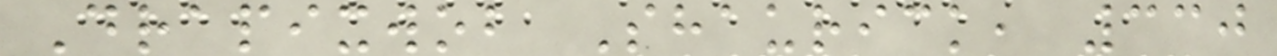Drapixwob Shaurick, 330
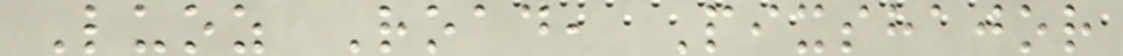Luoz Road, Pixshajor
